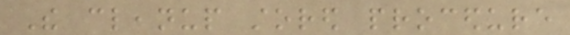The cleanup stored procedure
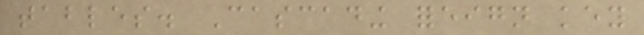tables. Cascading foreign key
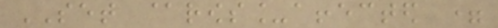SET @rows_affected =
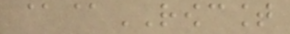@@ROWCOUNT
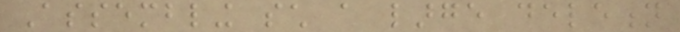Assembling such a large deletion
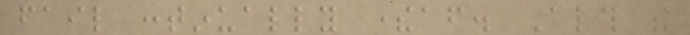fail continually thereafter. Although the
